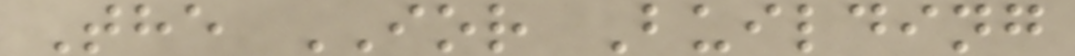The IOR Building
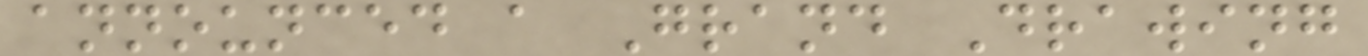announced a Grand Drawing
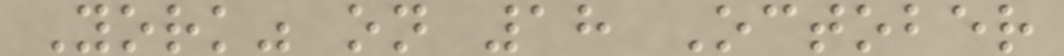York" on 18 October
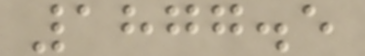1877.5
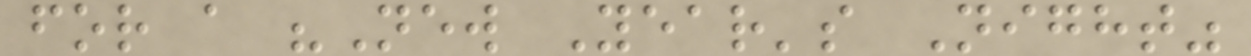for a "New Year's Night"
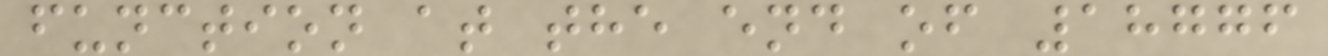function at the end of 18776
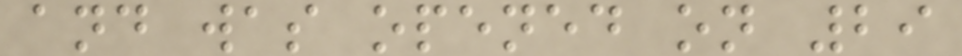and was opened on 29
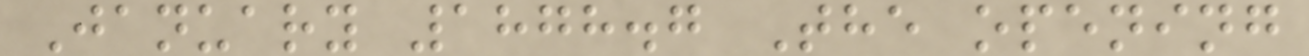January 1878.7 The opening
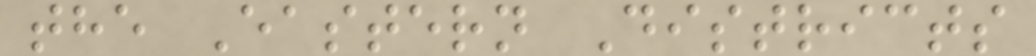the Eastern Districts
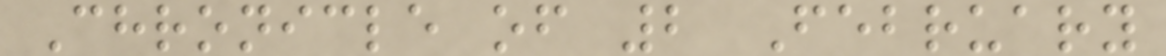Chronicle of 2 February
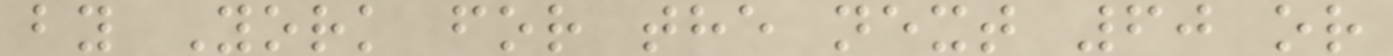by York for the next 60 or
